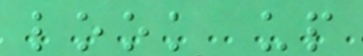look up
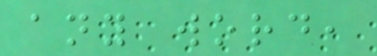any word,
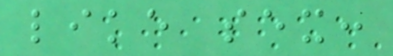like sex:
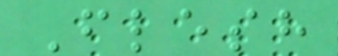Flesh
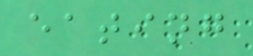eating
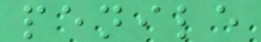penile
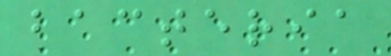bacteria
